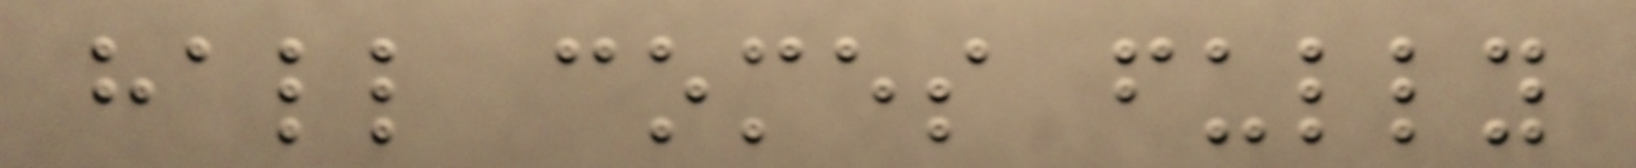hall comes fully
